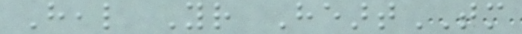Heal Your HeartTM
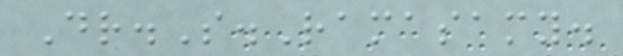Dr.S.Ramasamy.
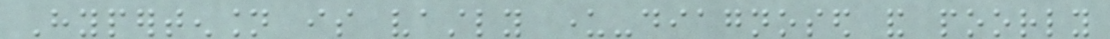Hypertension is vastly under-diagnosed and poorly
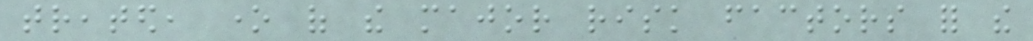treated, one of the major risk factors for the
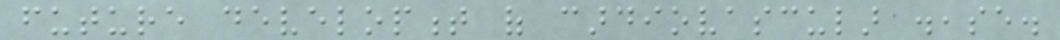future development of cardiovascular disease.
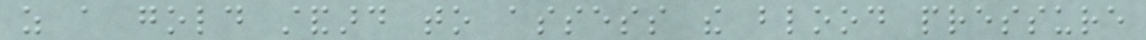as a gold standard to assess the blood pressure
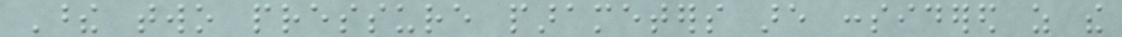These two pressure parameters are considered as the
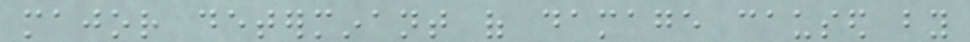major determinant of damage caused by
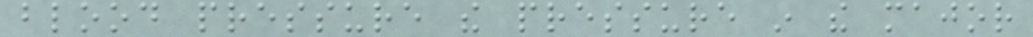blood pressure the pressure in the major
